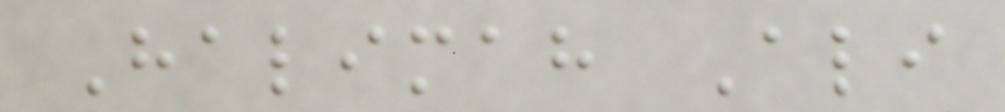Halimah Ali
